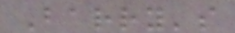Barry's
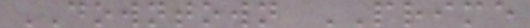DOWNTOWN PRIME
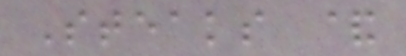Steaks &
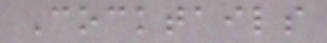Cocktails
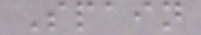Spain
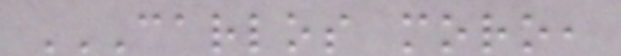CARLOS MORO,
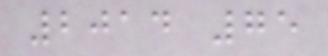2014 75
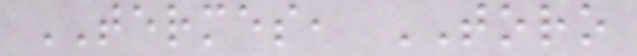TERMES, TORO
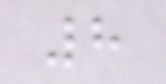8
